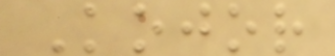Kojor
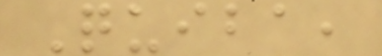Quiba,
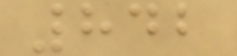842
